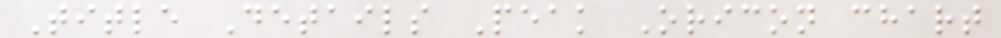Title Details Peak Oricon chart
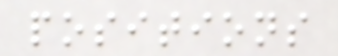positions
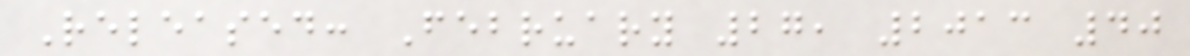Released: February 27, 2013 40
